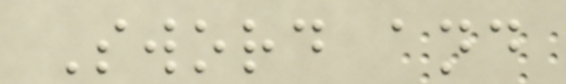Sword and
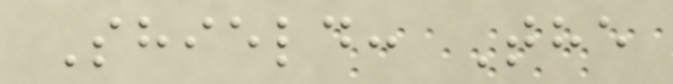Shield: The
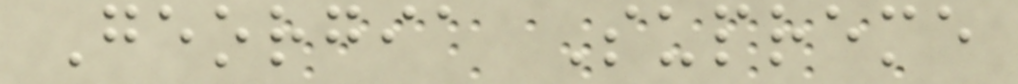Georgia Supreme
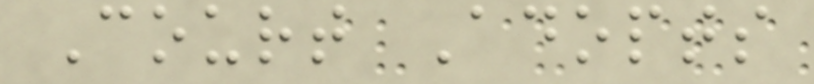Court Adopts
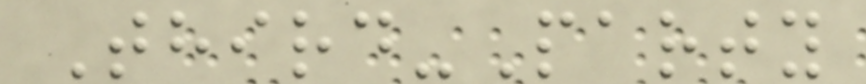Third-Party
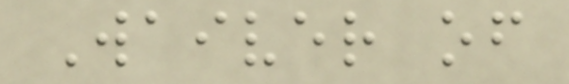Waiver of
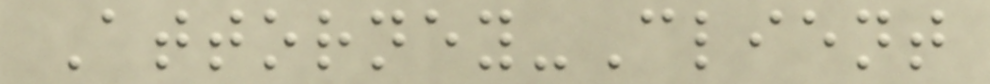Attorney-Client
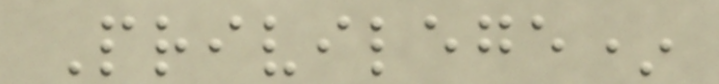Privilege*
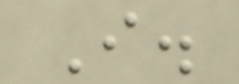I.
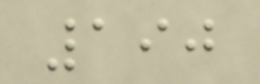190
